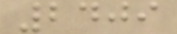2409
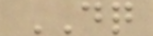DQ
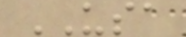USA
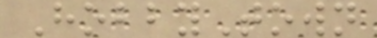HobbyTown
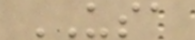USA
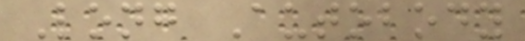Long Autobody
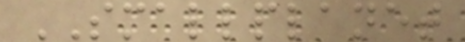SMALLPLANET
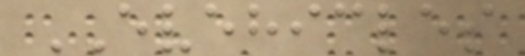EVEHICLES
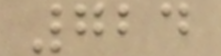724
